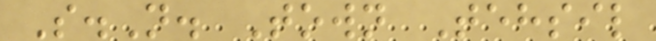S.N. Town Tehsil
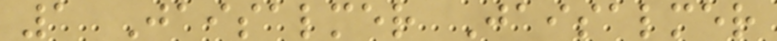1 Jaisalmer Jaisalmer
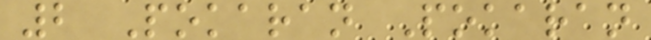2 Pokaran Pokaran
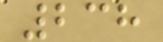238
